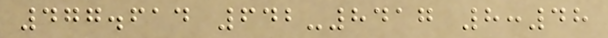477.614 642-8417 8:48
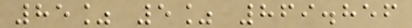85% 5% 869.856
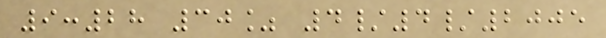9:28 30% 4/4/2005
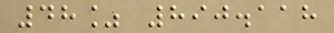48% 890.118
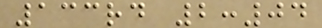133rd 2:04
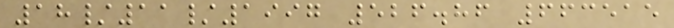18/11/1997 526.86 663515
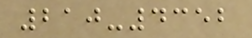210-4352
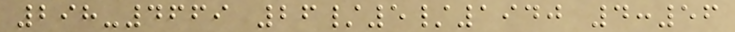298-4669 26/5/1940 4:56
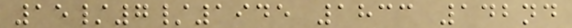15/7/1945 1833 142nd
